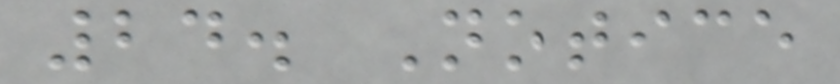24. Notice
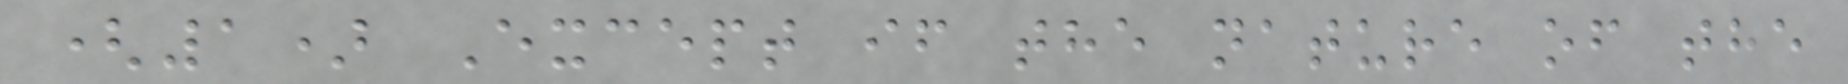(1) Except if the nature of the
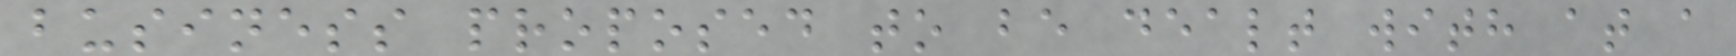business proposed to be dealt with at a
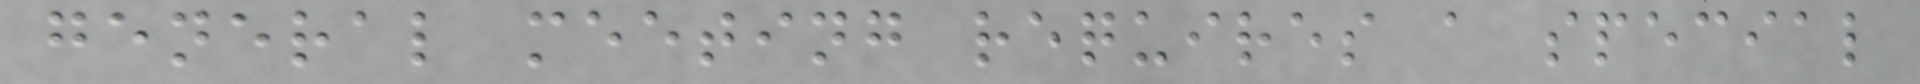general meeting requires a special
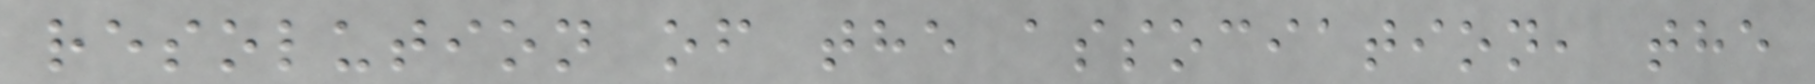resolution of the association, the
